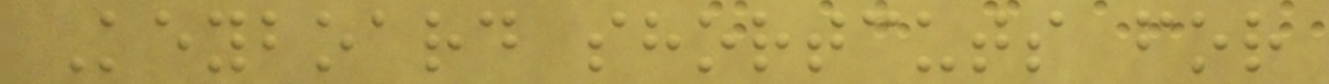Keyboard shortcuts for
